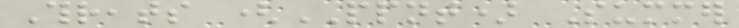Threats (PPNT) Summer
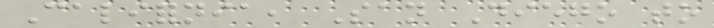California, San Diego to
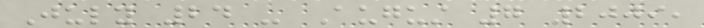July 24 - August 7 2009,
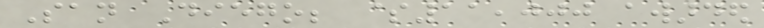San Diego; $11,000 awarded
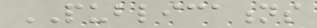PUBLICATIONS
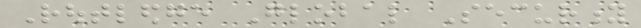Routledge Global Security
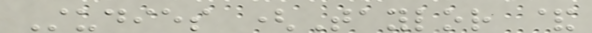Studies (Taylor &
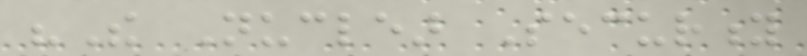"The Nuclear Security
